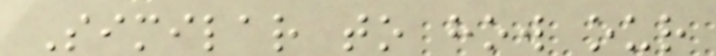Similar to how our
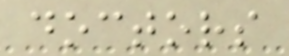doctors
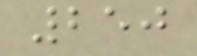250
